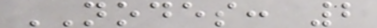NODES: 2
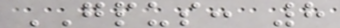GPUS: 8
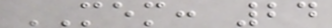MEM: 24
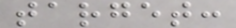target:
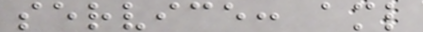service: aml
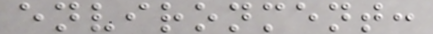environment:
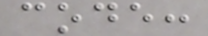code:
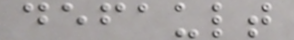default
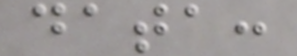data:
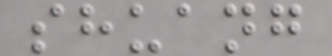shuang
